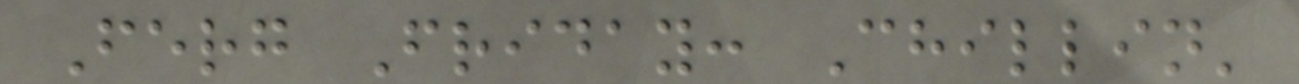Ferg Friday: Chillin'
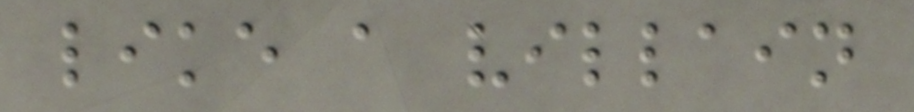like a villain
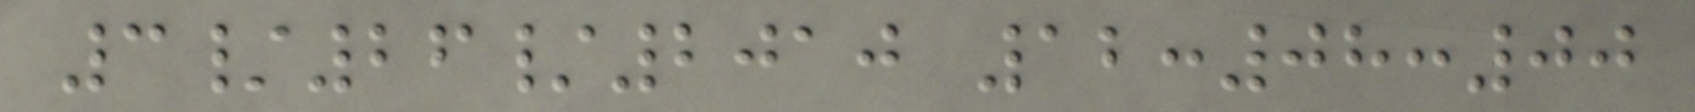3/26/2010 12:08:00
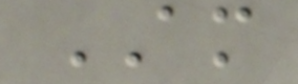AM
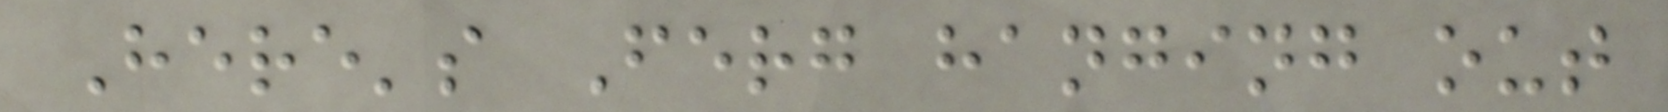Here's Ferg hanging out
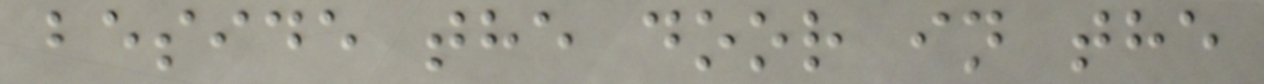beside the door in the
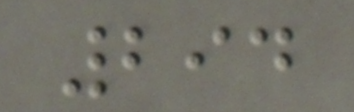294
